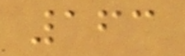163
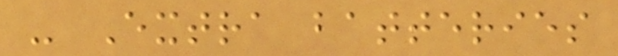- Extra batteries
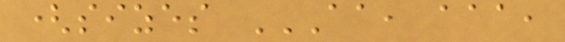(sizes AA, AAA,
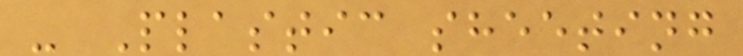- Plastic sheeting
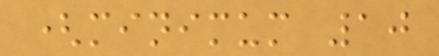(minimum 10
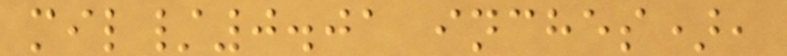mil/0.01 inches),
